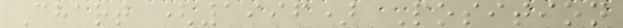Chart (1996) Position
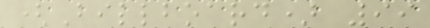(Billboard) 99
